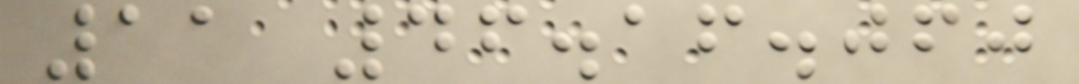11 46.16.060
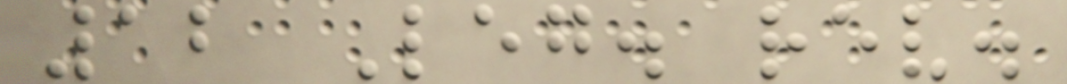12 Leg. rev.
